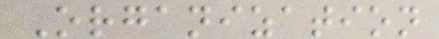Organization
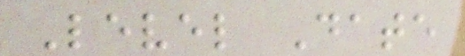Level Date
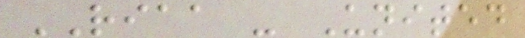RIAA - United
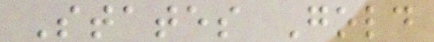States Gold
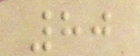80
